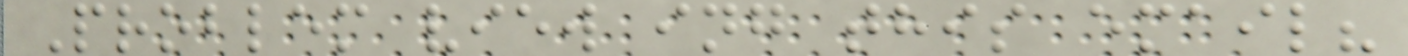Problem view ing this email?
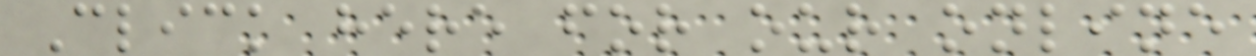Click here for our online
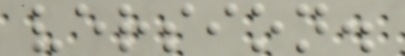version.
